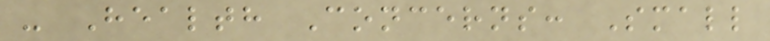- Health Concerns: Small
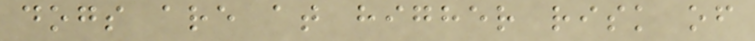dogs are at higher risk of
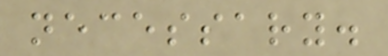necessary.
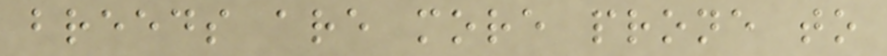breeds are more prone to
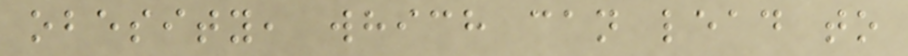obesity, which can lead to
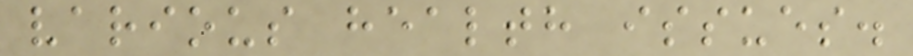various health issues.
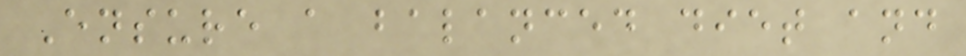Ensure a balanced diet and
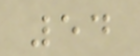54
